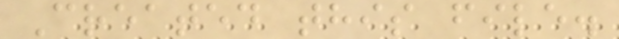Created this file.
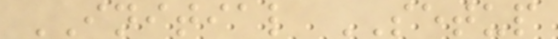INITIAL SETUP
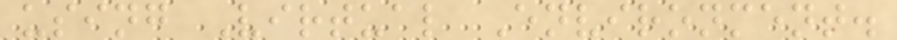using Virtual Environment.
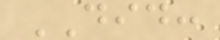DID:
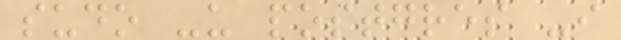sudo -u postgres -i
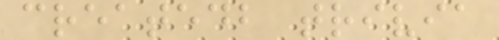createdb trivia
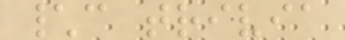\c trivia
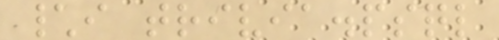\i trivia.psql
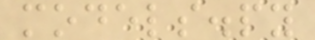models.py
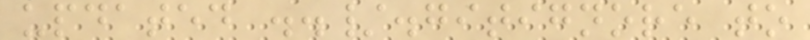updated ../.gitignore to
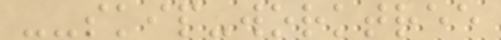--skip-worktree
